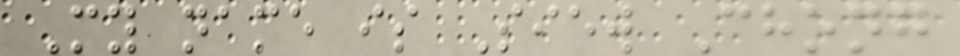My name is Siew Chong
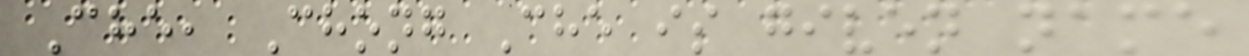Che, Chong Che is given name
